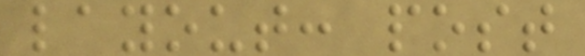layout: post
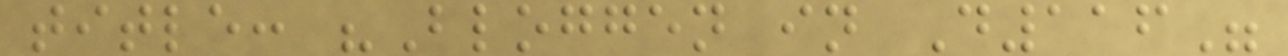title: "Bloggen in D116"
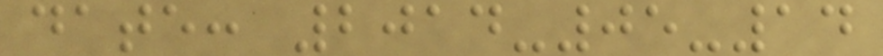date: 2014-05-14
